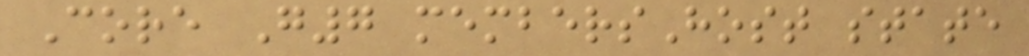Core G7 membersHost state
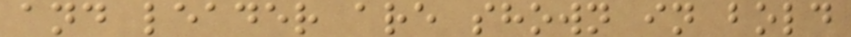and leader are shown in bold
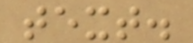text.
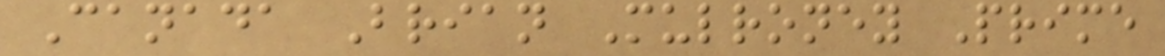Canada Brian Mulroney Prime
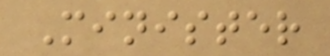Minister
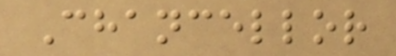Chancellor
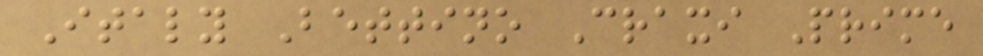Italy Bettino Craxi Prime
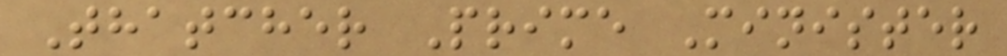Thatcher Prime Minister
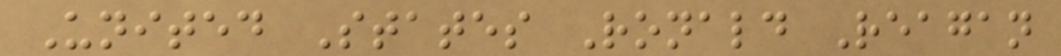United States Ronald Reagan
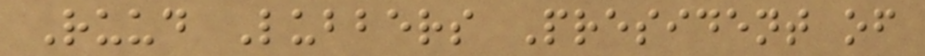Ruud Lubbers President of
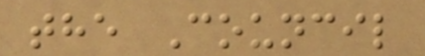the Council
